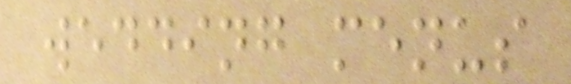wedding menus
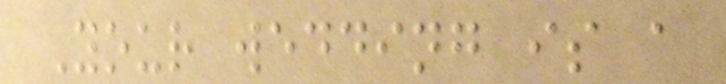Your wedding is a
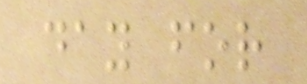day for
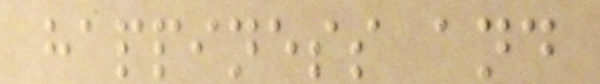happiness and
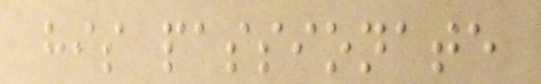his passionate
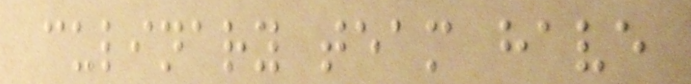culinary team have
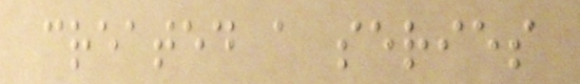created a series
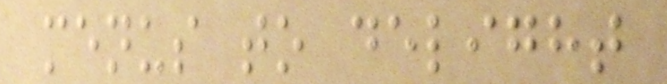menus to delight
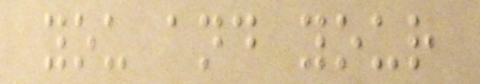you and your
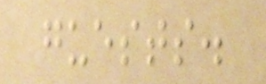guests.
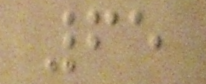65
